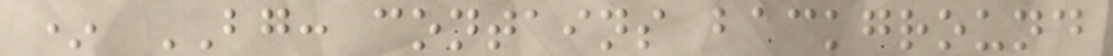* BG: contains background
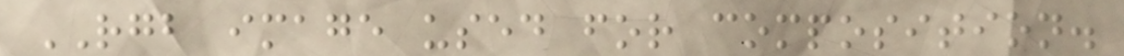RGB image used for composition.
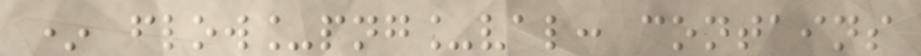* flow_png_val: contains
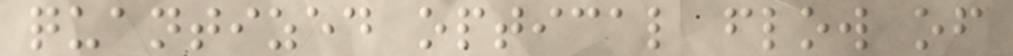quantized optical flow of
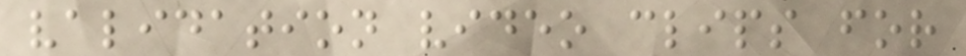validation video clips for
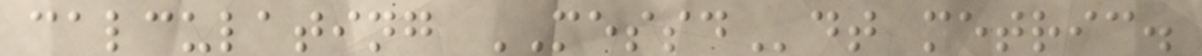calculating MESSDdt metric.
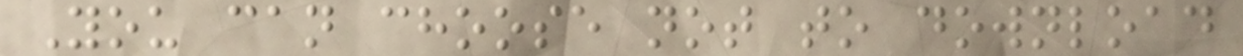You can choose not to download
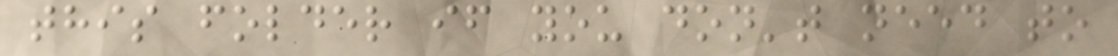this folder if you don't need to
